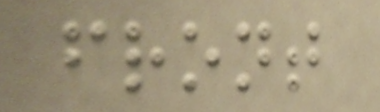front
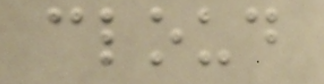cloud
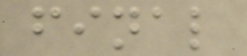final
